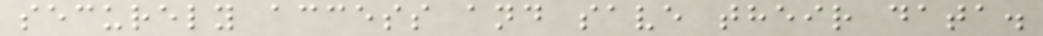securely access and save their data.
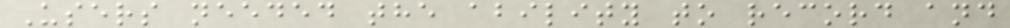Users needed the ability to record and
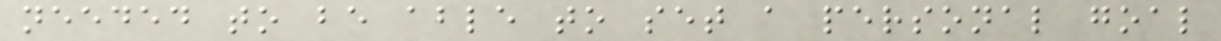needed to be able to set a personal goal
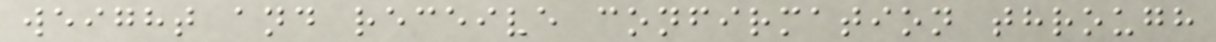weight and receive confirmation through
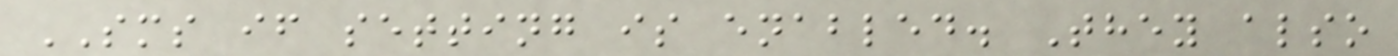SMS if setting is enabled. They also
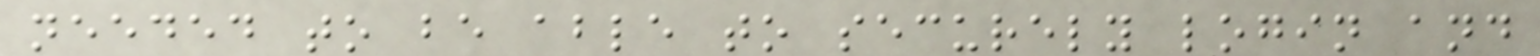needed to be able to securely login and
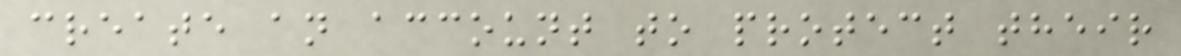create an account to protect their
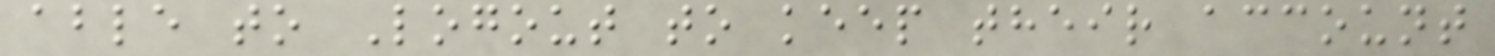able to Logout to keep their account
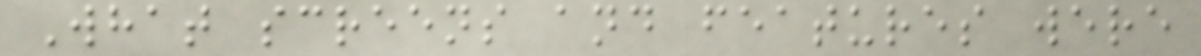What screens and features were
